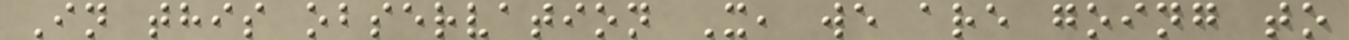In this observation X, we are going to
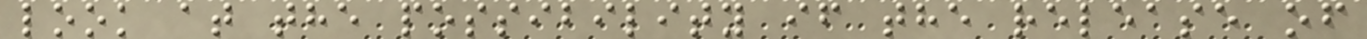look at the possibility if the release of
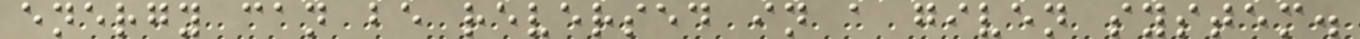energy can be reversed in a given system.
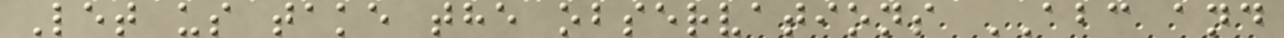Let us take the observations ABC and
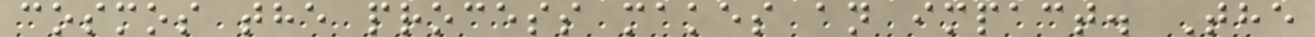cosmos the process makes an impact. The
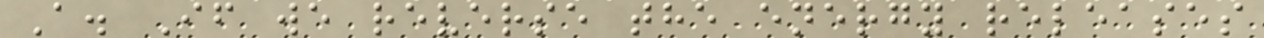A. If we reverse the energy releases
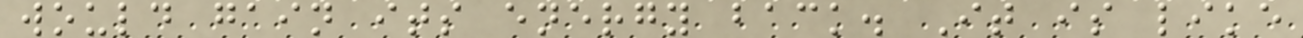would gain its energy back. It is like
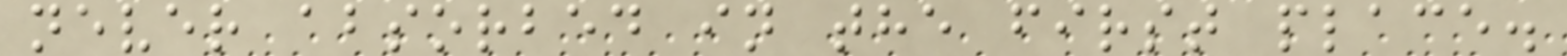never absorbed in the first place.
